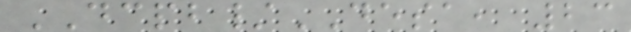DCPB/DESA, 23
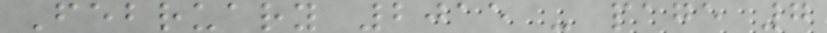February 2015 - page 7
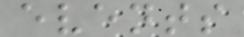events
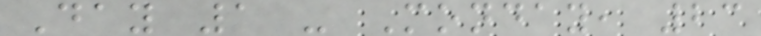Day 1 - Monday, 23
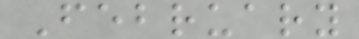February
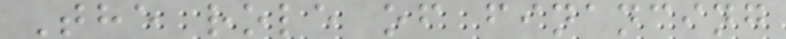The role of financing
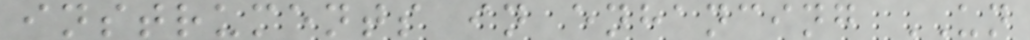instruments in enhancing UN
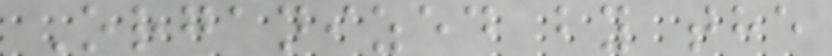Organized by the
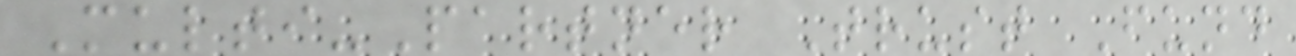Multi-Partner Trust Fund
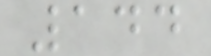144
